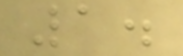1.
